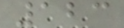123
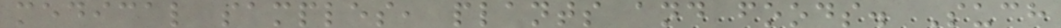medical samples, plants and foods. Such
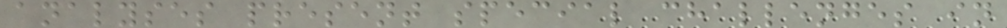analyses present special challenges in
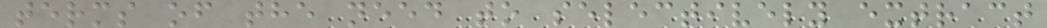terms of the need to selectively extract
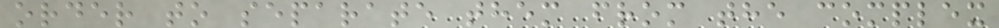order to separate them from the complex
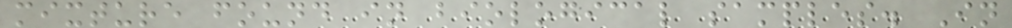mixture found in biological samples. In
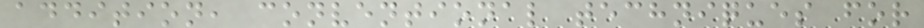addition, conventional techniques for
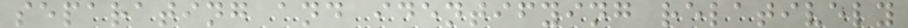separating and identifying relatively
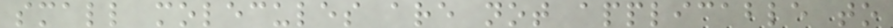small molecules are not applicable to
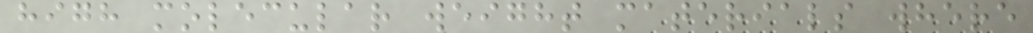high molecular weight materials where
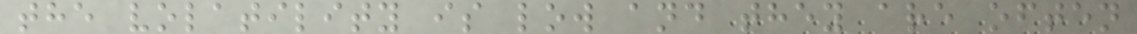the volatility is low and they are often
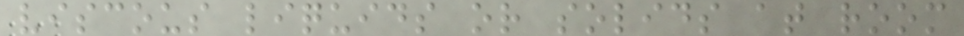viscous liquids or solids at room
